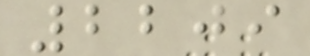2209
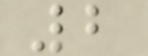2
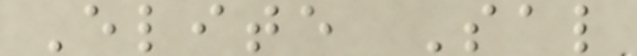Elite Sal
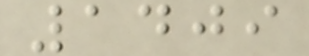1409
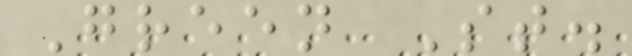Green St.
